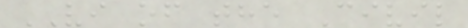VI of the Civil
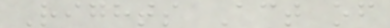Rights Act of
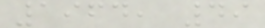1964, 49
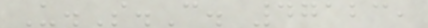U.S.C. 47123,
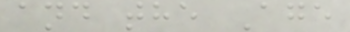and the Age
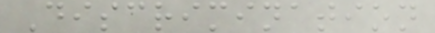Discrimination
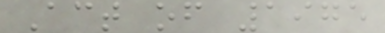Act of 1975
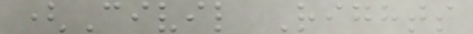(Civil Rights
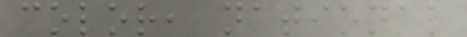color, national
